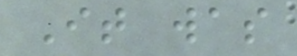It was
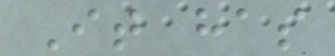It has
